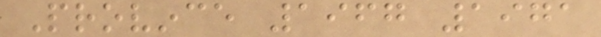Province 1967 1971
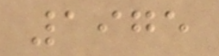1975
